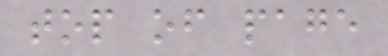top of page
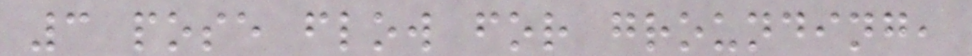3 pose flow for grounding,
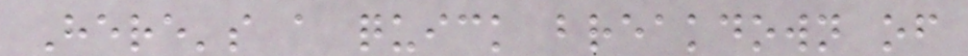Here's a quick breakdown of
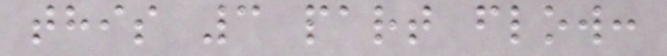this 3 part flow:
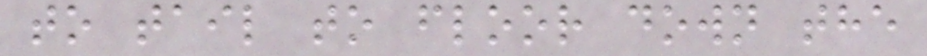to tail to floor down the
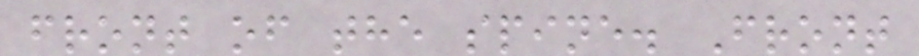front of the spine. Front
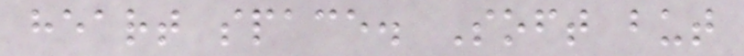heart space. Soft but
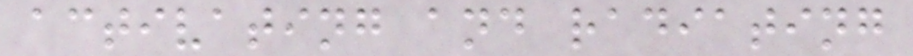activating and radiating
